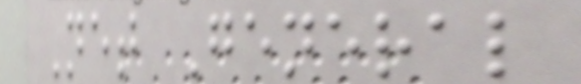Net General
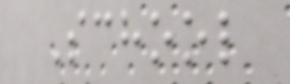School
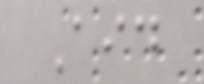Aid
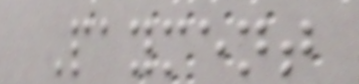Payment
